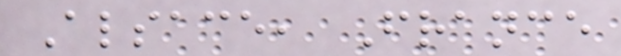Alsace, France
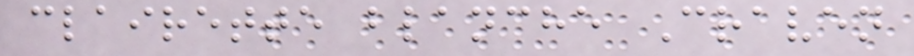clairette blanche Craven
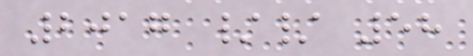2017 // 58
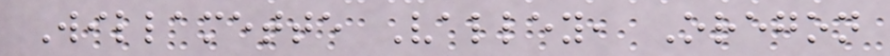Willamette Valley, Oregon
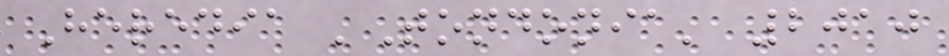Heredia 'Tondonia' 2010
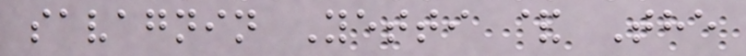savagnin Yetti & The
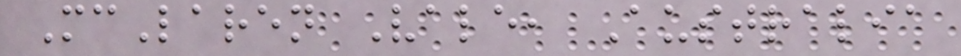McLaren Vale, Australia
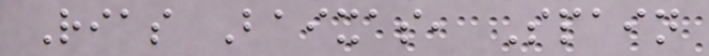Rias Baixas, Spain
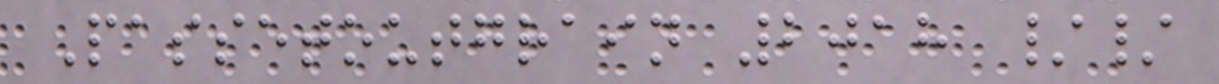Passetoutgrain 2018 //
